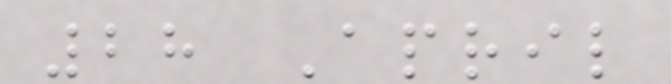28 April
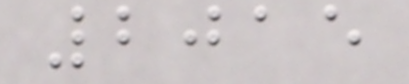2015
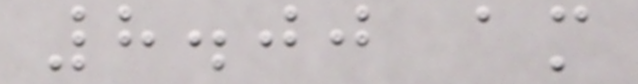8.00 am
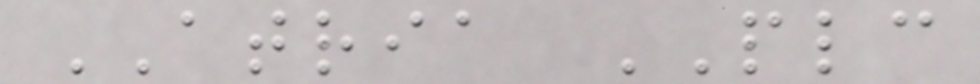ATRIA PLC
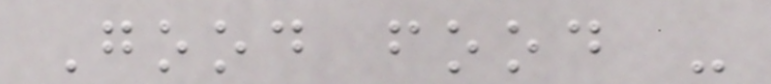Good food -
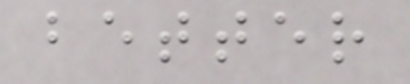better
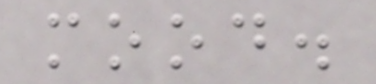mood.
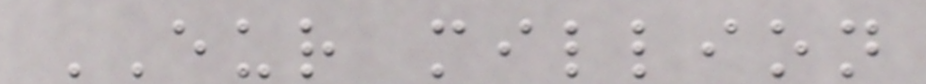EUR million
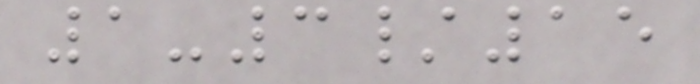1-3/15
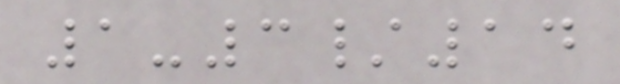1-3/14
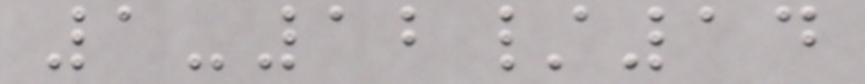1-12/14
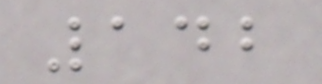142
